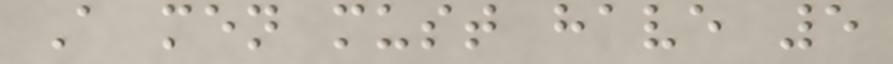A men must have 5
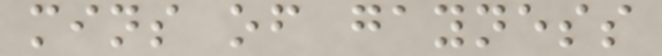mins of gayness
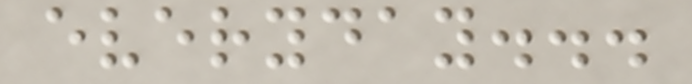everyday...
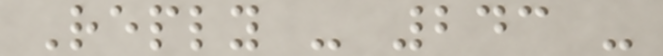Reply - 243 -
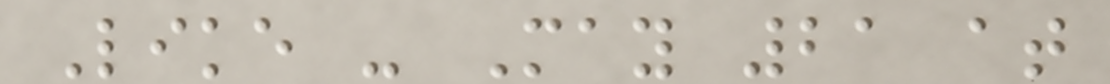Like - May 21 at
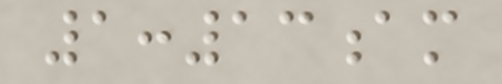1:13am
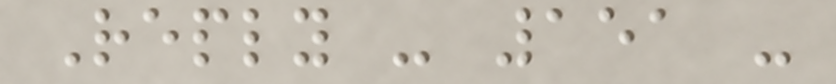Reply - 151 -
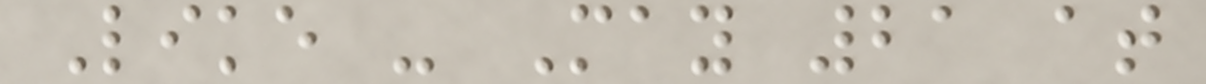Like - May 21 at
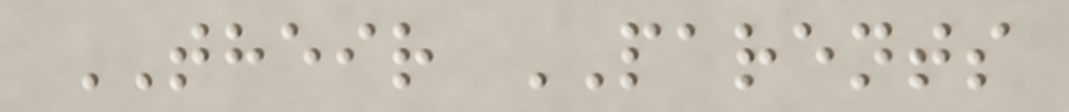THEIR PARENTS
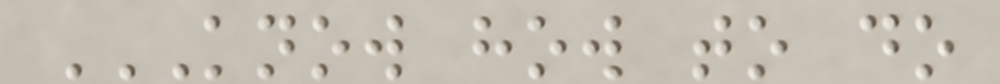KNOW HOW TO DO
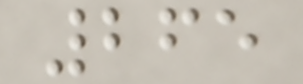265
